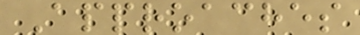Approaches
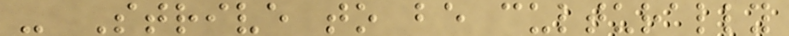- Strive to be culturally
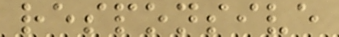responsive
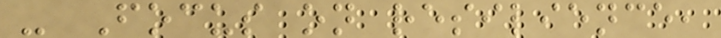- Focus on resilience,
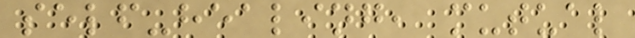self-healing, mutual
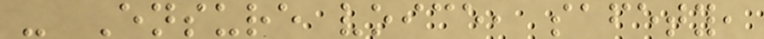- Ensure voice, safety,
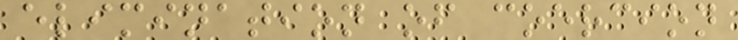elimination of coercion
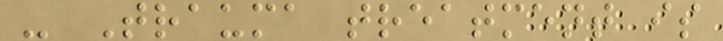- Trauma treatment is
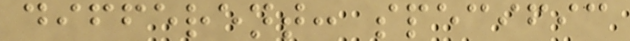different: specific
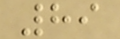89
